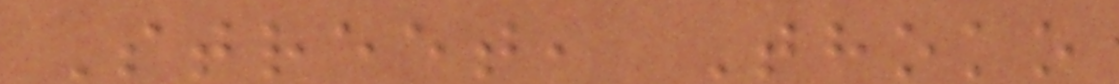Street, Thoko
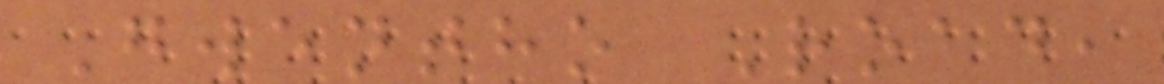Gwentho Road,
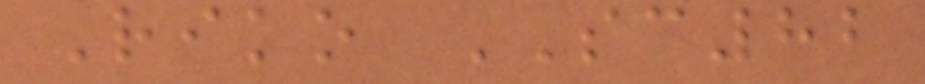Riko SC82
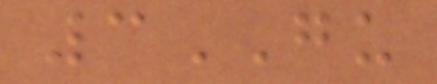3GU
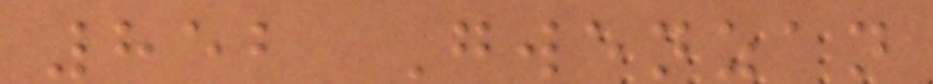852 Gwenzan
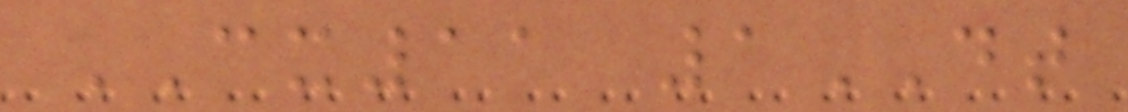CX11 1DT
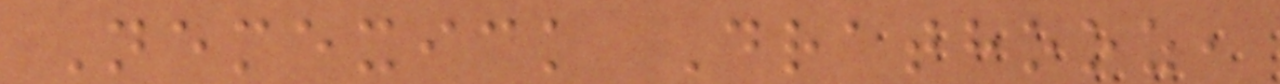Nemexick Drathooz,
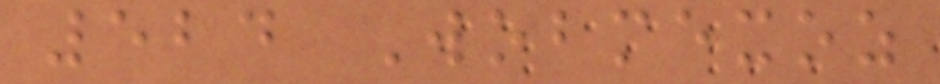524 Wobmexoz
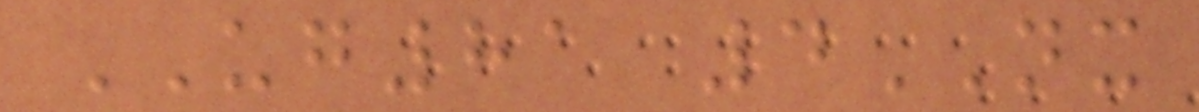UG81 4NX
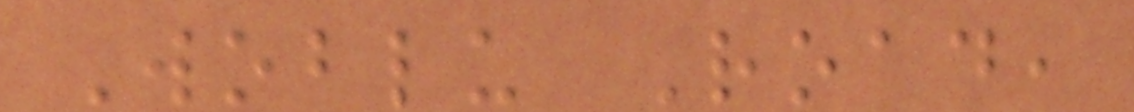Woblu Road,
